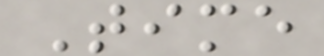Time
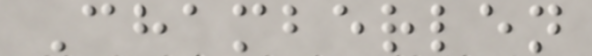Chamberlen
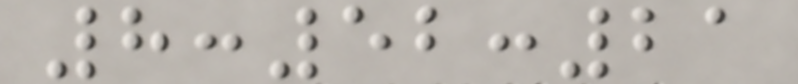8:52:21
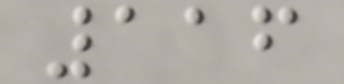116
